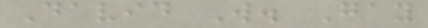David W. Gay
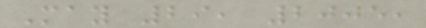May 29, 2005,
